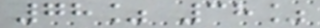78% 38%
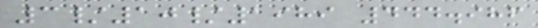3/10/1989 444.986
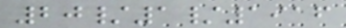20/1/1916
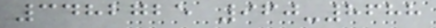3482725 960-8688
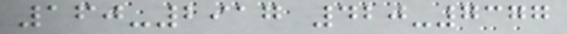160-2917 420-7377
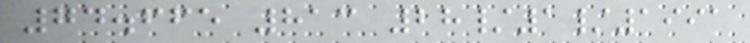74.665 813 28/1/1991
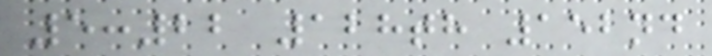5:22 128th 152nd
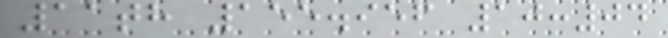11th 155.956 10:04
